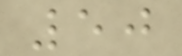50
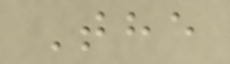The
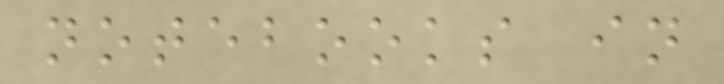notebooks in
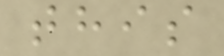this
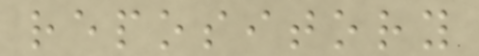repository
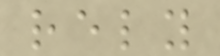rely
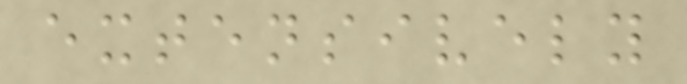extensively
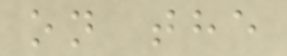on the
